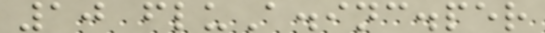10 fluA.inc.per
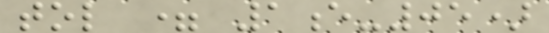tol = 1e-05)
